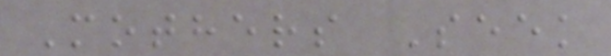Mothers Seek
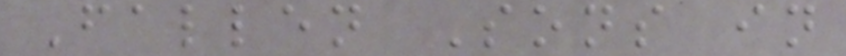Fallen Sons in
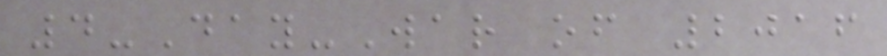4-Day-War of 2016
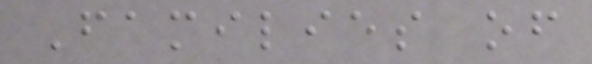Families of
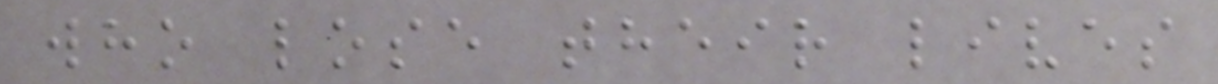who lose their lives
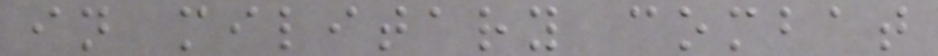in military combat
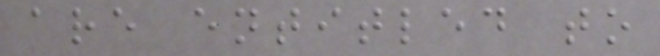are entitled to
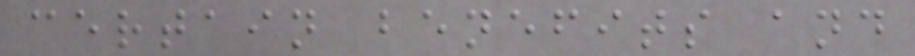certain benefits and
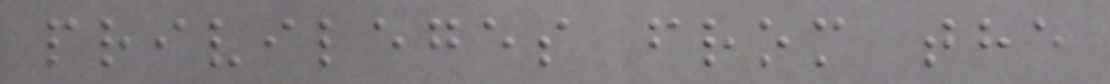privileges from the
